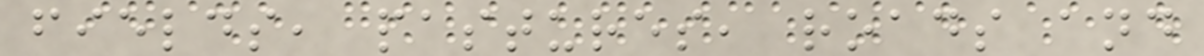fields, pastures, roads and
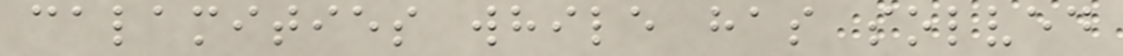calamities while has solved
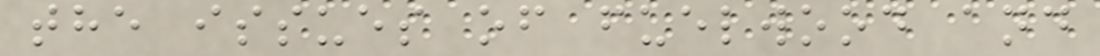the issues of fuelwood and
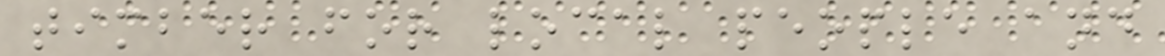timber for local people and
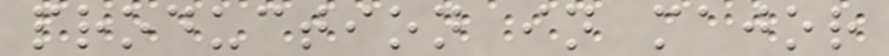production in major
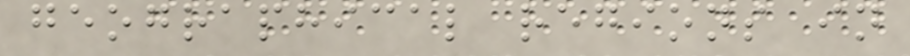geographical regions in
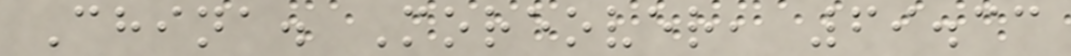China. Moreover, 69.33
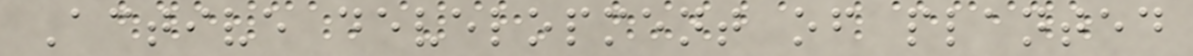Active development of planted
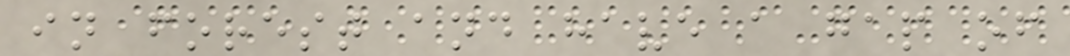in forest and have a gap of
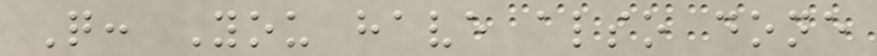Q: You have also done
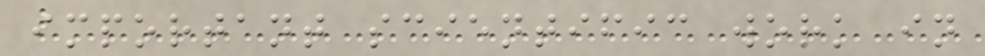important scientific work in
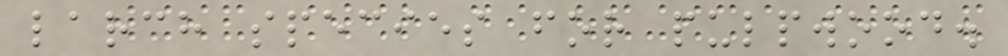larch species for pulpwood.
